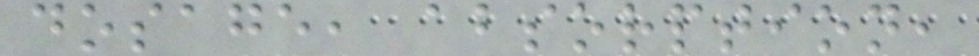dosage, absorption,
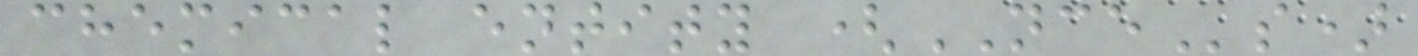chemical entity (NCEs)
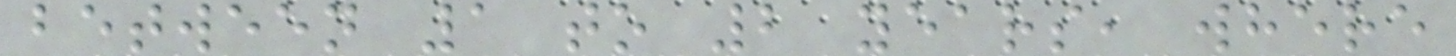between 1 to 2 years, where
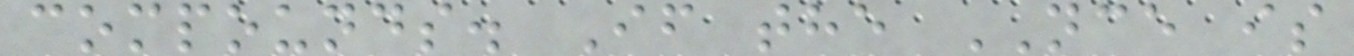compounds. If the NCE is
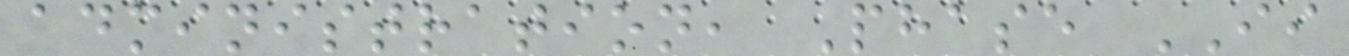administration, Phase II
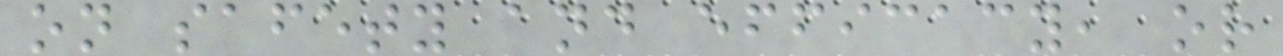on safety and efficacy, or
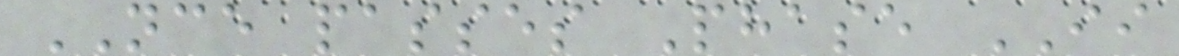NCE passes Phase II
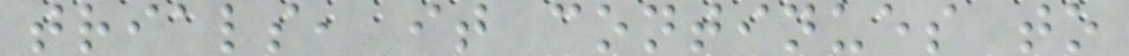trials, it continues to
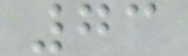73
